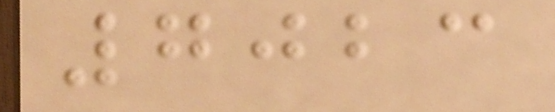7023
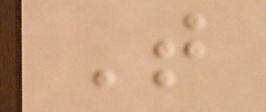T
